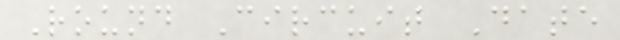Round Circuit Date
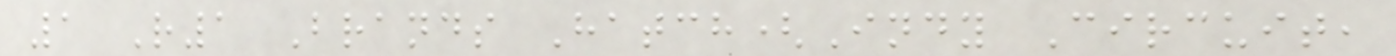1 R1 Brands Hatch(Indy Circuit,
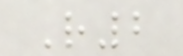R2
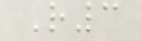R3
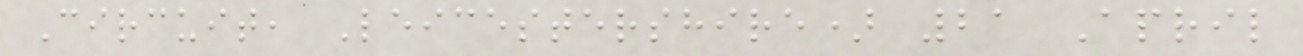Circuit, Leicestershire) 21 April
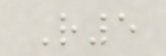R5
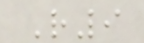R9
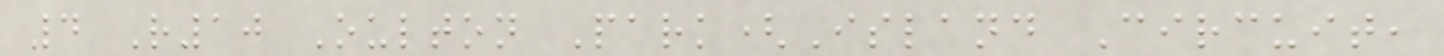4 R10 Oulton Park(Island Circuit,
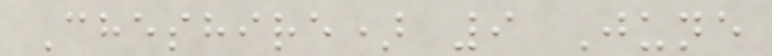Cheshire) 9 June
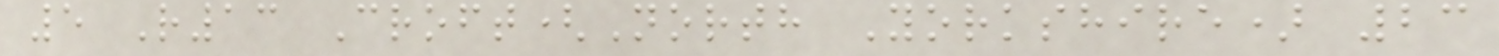5 R13 Croft(North Yorkshire) 23
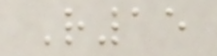R15
